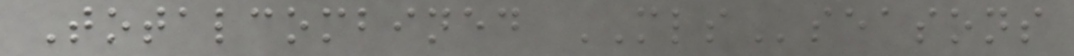Totalcombined MLSseasons
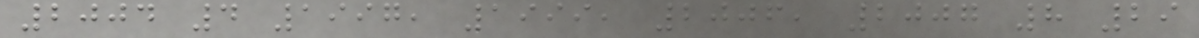2004 4 1997, 1999, 2006, 2007 8 29
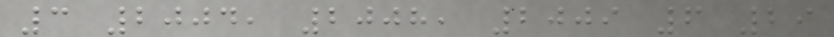3 2004, 2008, 2009 6 29
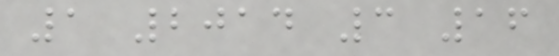1 2014 3 16
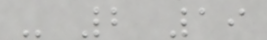- 2 19
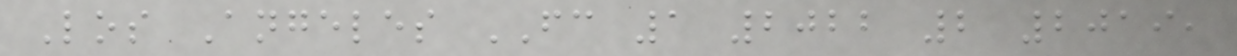Los Angeles FC 1 2022 2 2019,
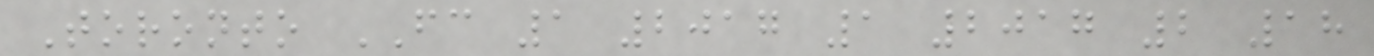Toronto FC 1 2017 1 2017 2 18
